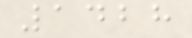1428
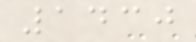1430
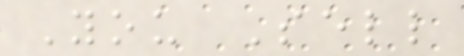You Sell
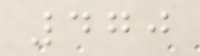470
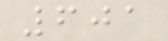601
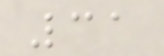31
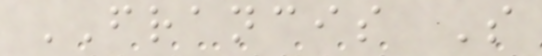FRANCIS S
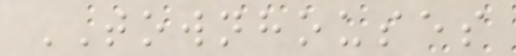TOWNHOUSES
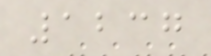1237
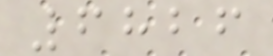6826
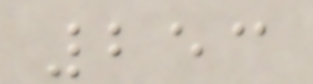253
